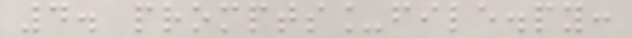4. prompts_file.py:
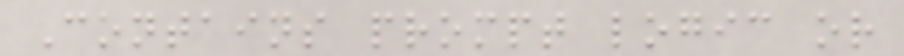Contains prompt logic or
